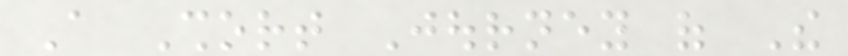A Short Journey of The
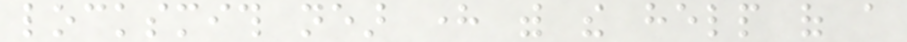locksmith near here with the help of a
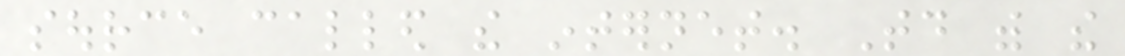source called the internet. Today with the
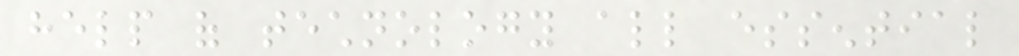help of technology all essential
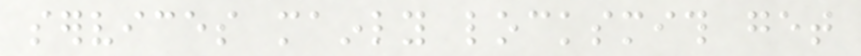services mainly locksmith get
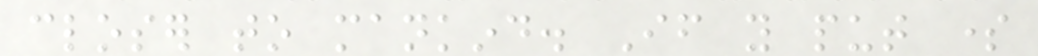closer to mankind. If you put some
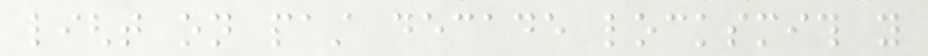light on past decade locksmith you
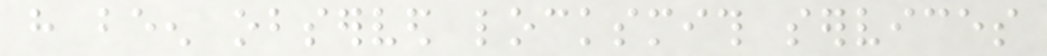have been observed locksmith services
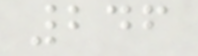246
